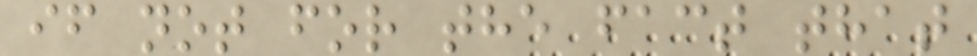if not for the fact that
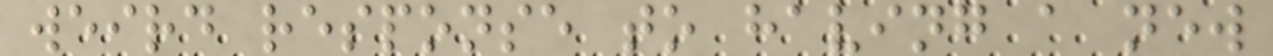weird response to having a new
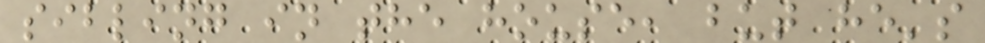sibling in the house, but he's
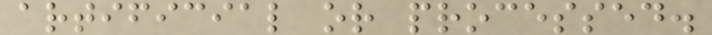artificial or processed.
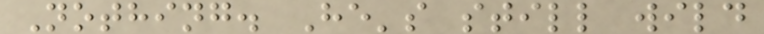Nothing. He's still wild
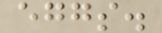eggs.
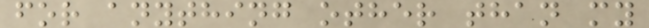for anything other than my
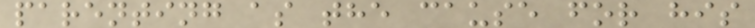parenting as the cause for his
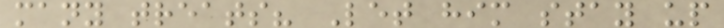many treats? Let him stay up
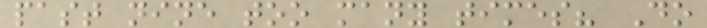past nine too many times? Do
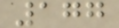177
